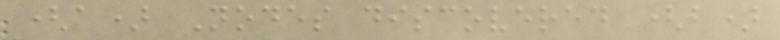(a) Nodes discovered (b)
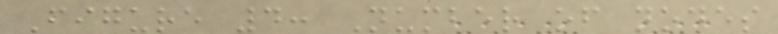Figure 4: Number of nodes
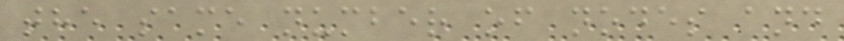the same number of nodes and
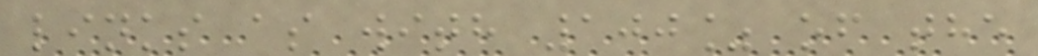links as with 100% of the
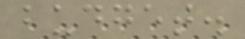budget.
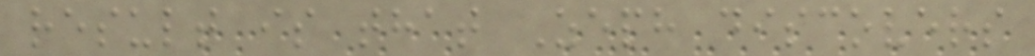result is that Zeph discovers
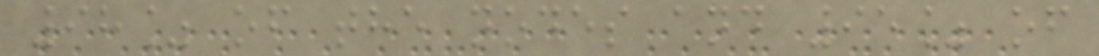98% of the nodes and 95% of
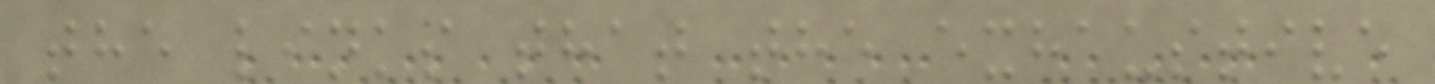the links that the exhaustive
